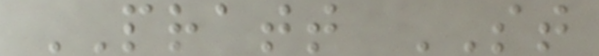PRATT ST
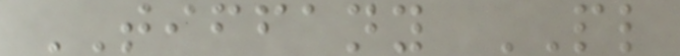TIFFANY PL
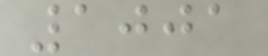1001
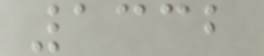1332
